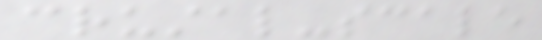crustal-scale
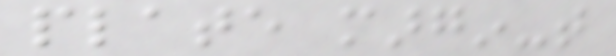plate margin-that
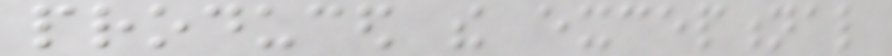produced the exceptional
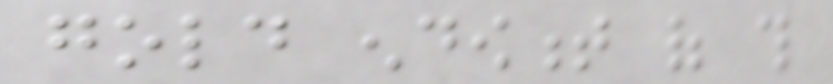gold endowment of this
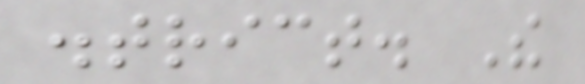district. The
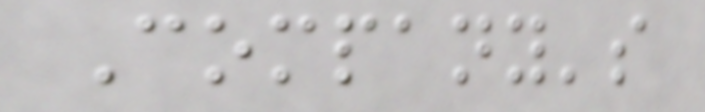Company's
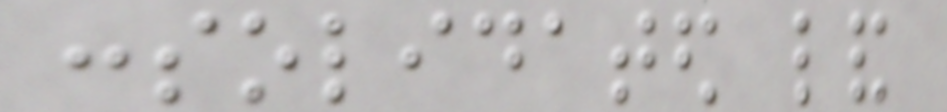consolidated land
